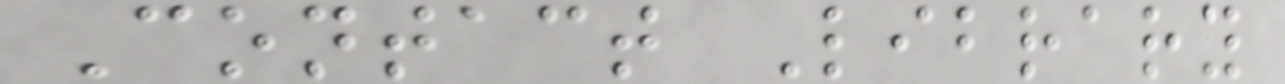Contact Library
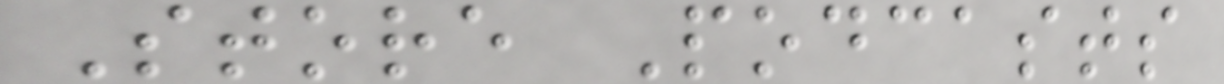Store Podcasts
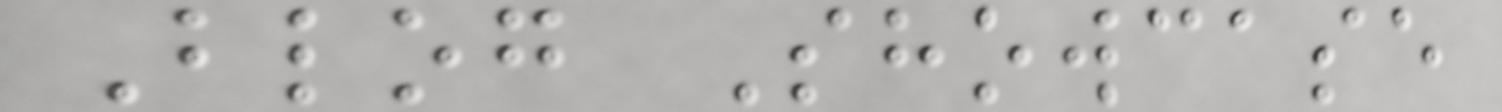Blog Showcase
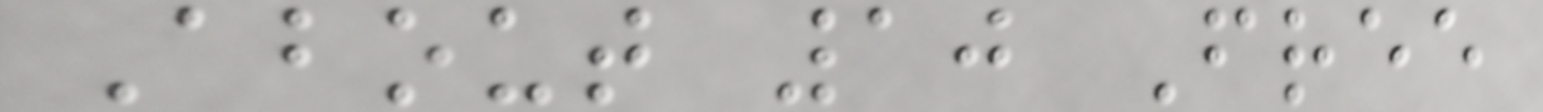About 10 Free
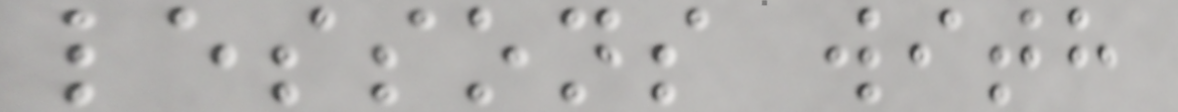lessons with
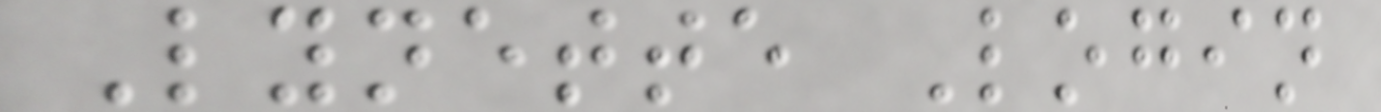Lynette Login
